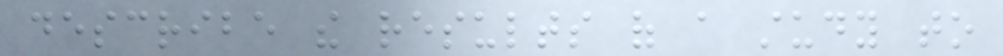describe the results of a study to
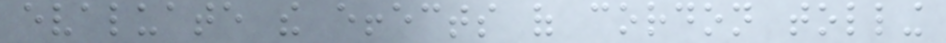evaluate the effects of cordon tolling
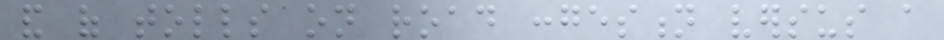and of tolls on road congestion versus a
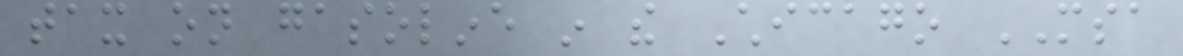tax on gasoline in the Chicago MSA
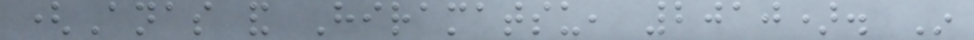(Anas and Hiramatsu, 2010). In
